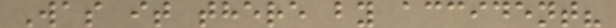Was it there by accident?
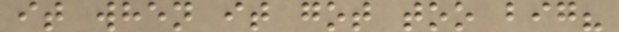it when it got too big?
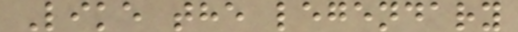Like the legendary
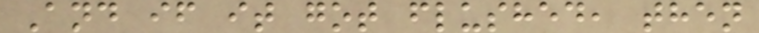And if it got flushed, then
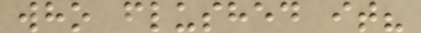who flushed it?
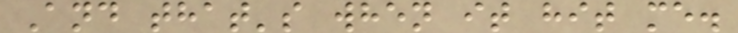And that's when it hit me.
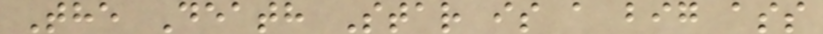The Death Star is a big ass
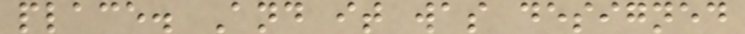place. And it was designed
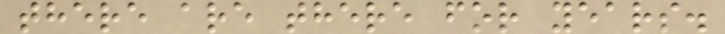there are there for years.
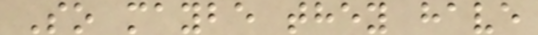So maybe they have
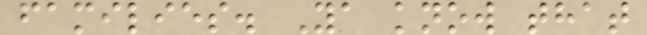families. Ya know that
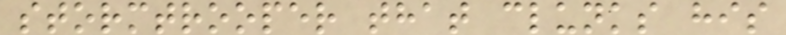stormtrooper that clunks his
